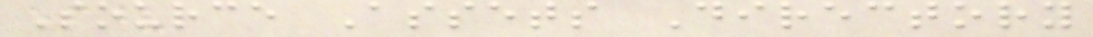Source Assets Directory
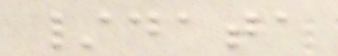/data
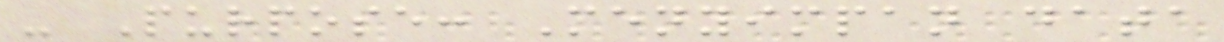- Purpose: Menyimpan data
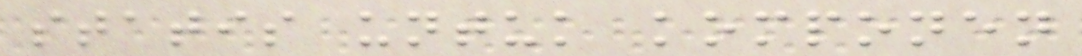statis untuk komponen
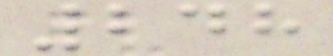248
